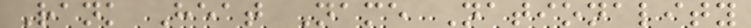Rank Heat Name Nationality
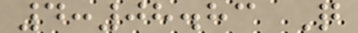4:08.83 Q
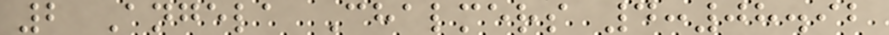2 Angela Chalmers 4:08.92
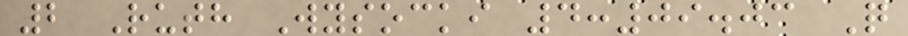2 Ruth Wysocki 4:09.03 Q
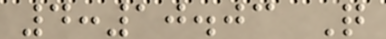4:10.03 Q
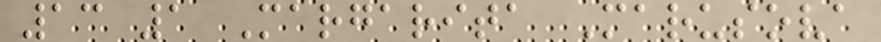13 1 Margarita Marusova
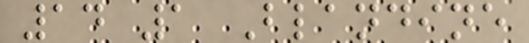14 1 Blandine
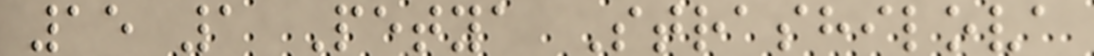15 1 Petya Strashilova
